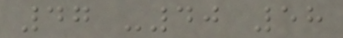47 -40 58
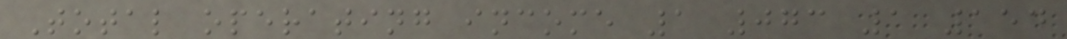Total operating income 1 073 1 154
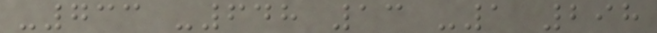-733 -648 13 -1 298
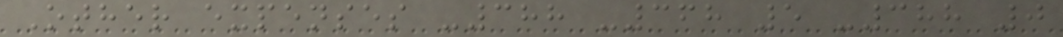Other expenses -388 -368 5 -388 0
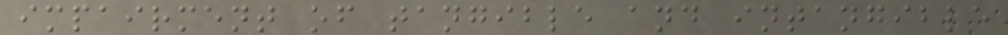impairment of tangible and intangible
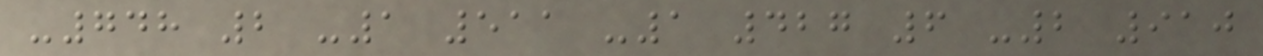-748 2 -1 511 -1 427 6 -2 910
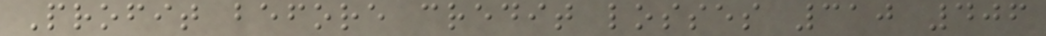Profit before credit losses 310 406
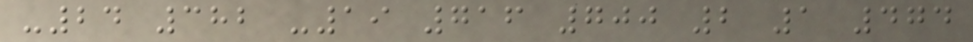-24 382 -19 716 700 2 1 474
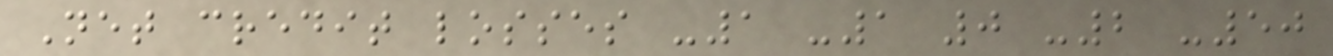Net credit losses -1 -1 0 -2 -50
